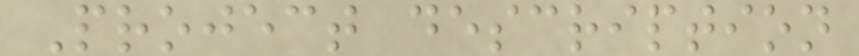Project description
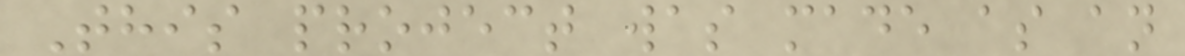This project was made as an
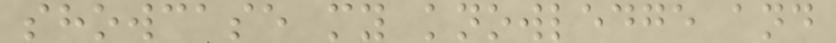showcase my knowledge and
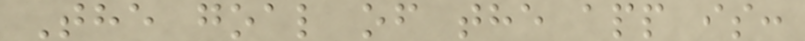The goal of the app is:
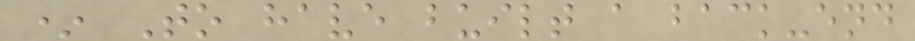* To have built a back-end
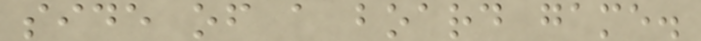side of a board game.
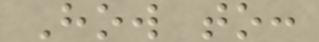How to:
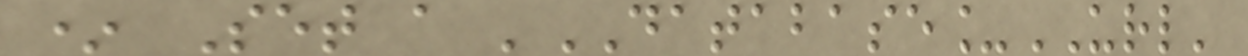* Set a 'DATABASE_URL'
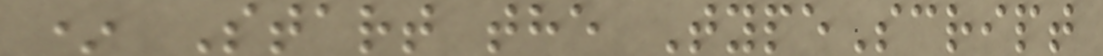* Start the TypeScript
